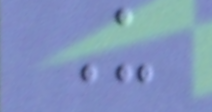U
